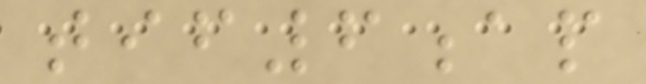tif6ap
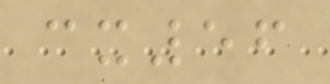cx56
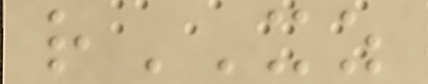rXZ
